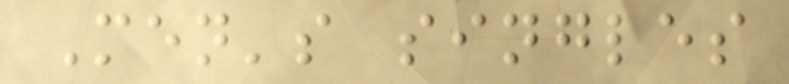Men's singles
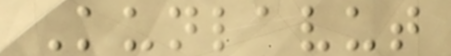Kunlavut
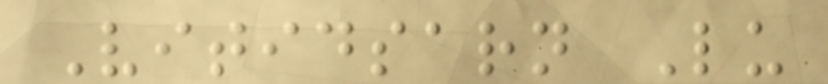Vitidsarn Lu
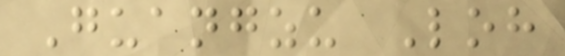Guangzu Loh
